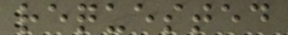requested
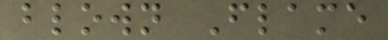blown Flame
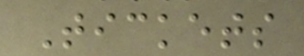Tickets
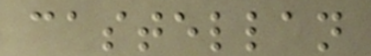castellan
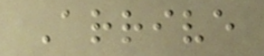Arrive
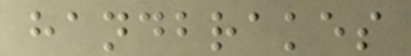handbrakes
